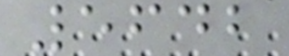5642
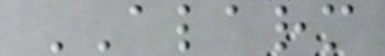ALARM
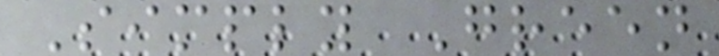Simply Green
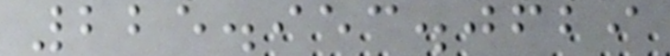225.953.0629
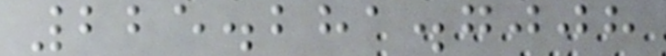225.281.7008
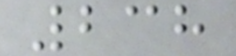238
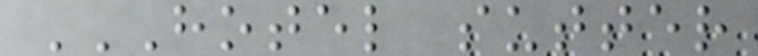HOTEL SUTTER
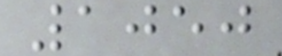1050
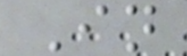In
